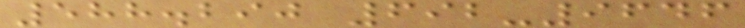588.290 692-9646
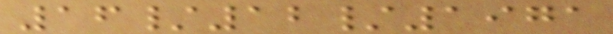16/12/1971
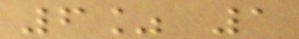6% 1
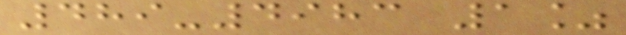489-4983 1%
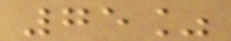75%
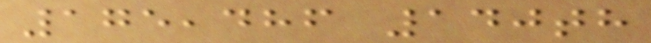175,486 140th
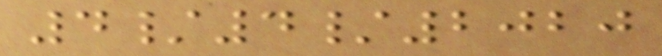4/4/2020
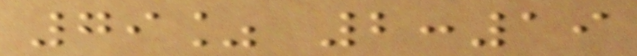79% 2:19
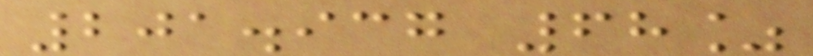201.937 68%
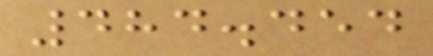484.454
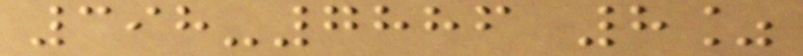398-7886 8%
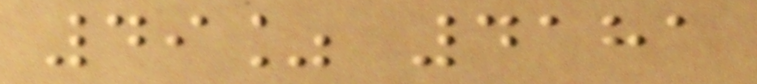49% 4181
